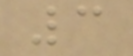3
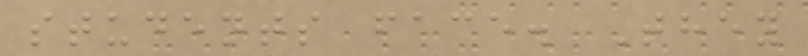students face. They
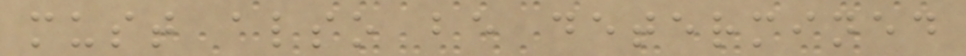must also be determined
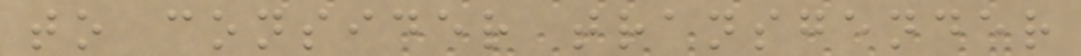to consider transgender
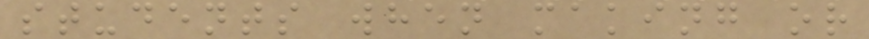students when making or
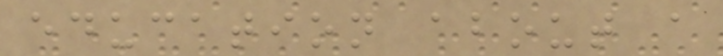education about a
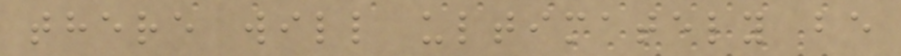there will ultimately be
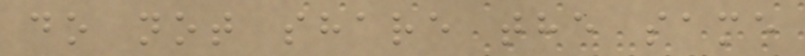do not share the same
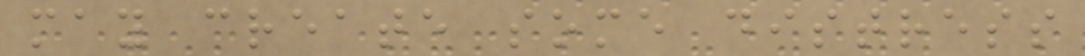may create some distress
